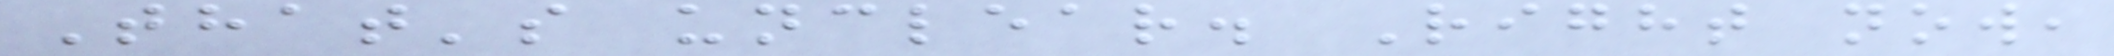That's unclear. Right now,
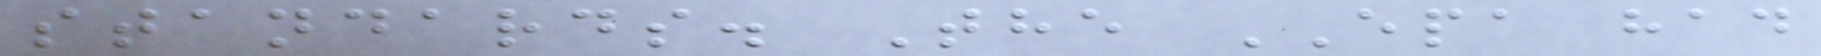standards. The EPA had
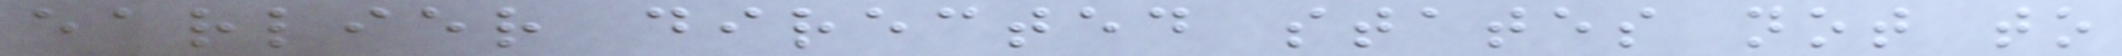earlier directed states not to
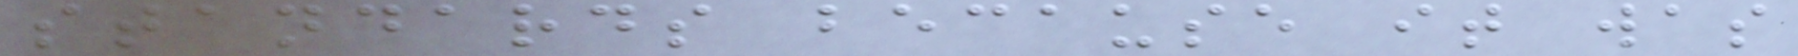standards because it was
